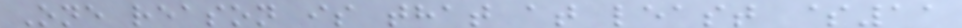One reason is that at least $11
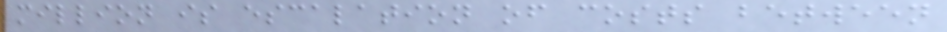million is escalation of costs between
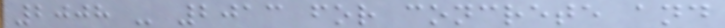2008 - 2013 for concrete and
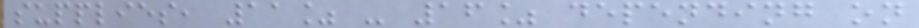supplies, 11% - 16% depending on
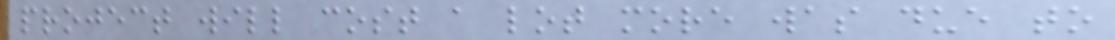project will cost a lot more was due to
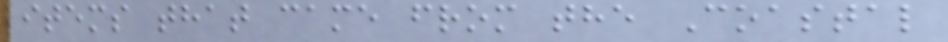items that came from the Coastal
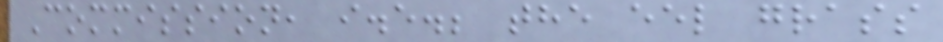Commission, i.e.; the eel grass
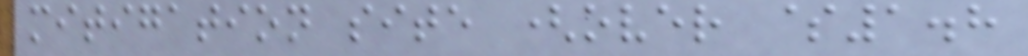mitigation site (over $1.8
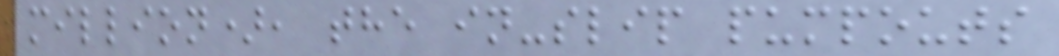million), the in-slip pumpouts
